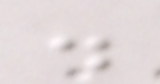.
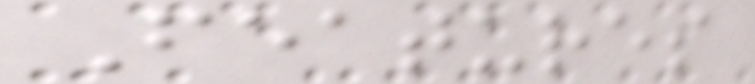Features
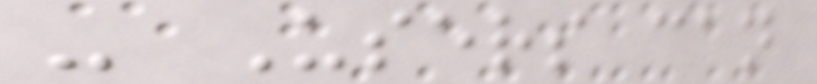- Users can
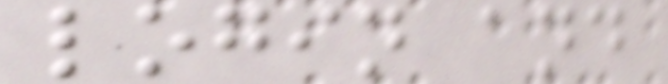login and
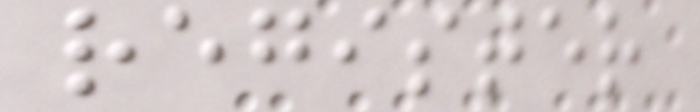register
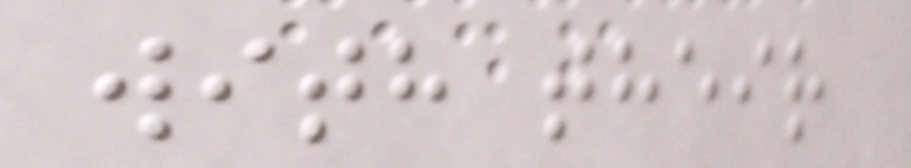with their
